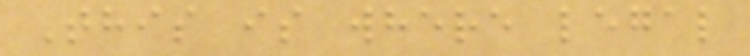This is where legal
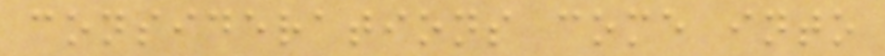considerations come into
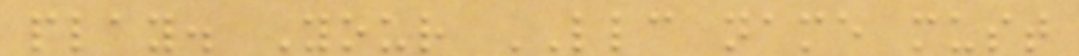play. Your LLC name must
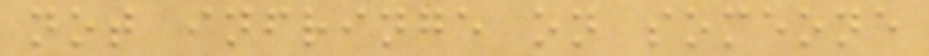not infringe on someone
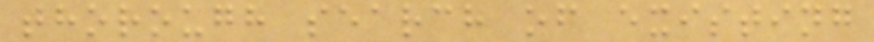thorough search of existing
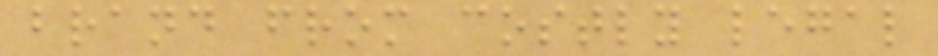brand from costly legal
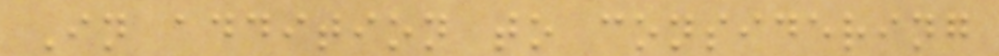In addition to considering
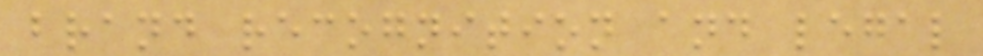brand recognition and legal
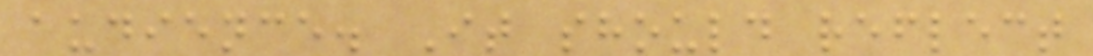audience. It should reflect
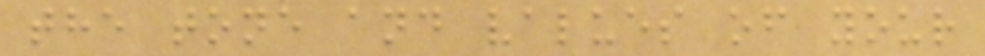the tone and values of your
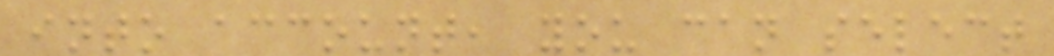into account, you can select
